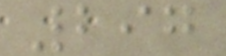297
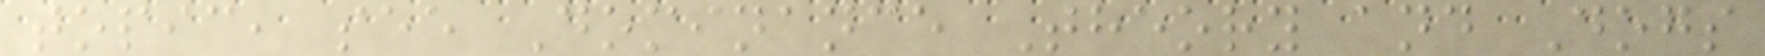topic, see Dominance Theory and Dogs
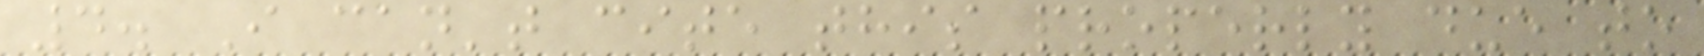4. I can't cite this properly due to
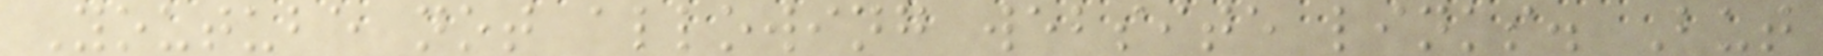Youtube not allowing website links. But
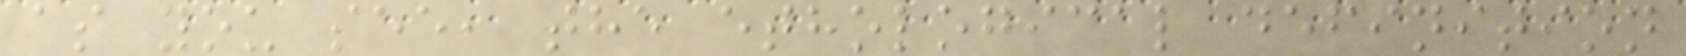as you see, the ethological definition
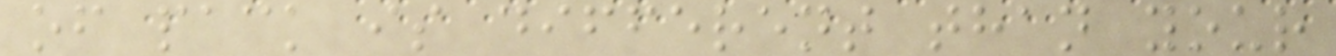of pack is different than your
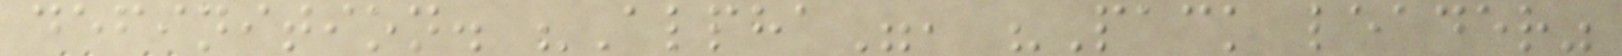definition. "Alpha", "Pack leader"
